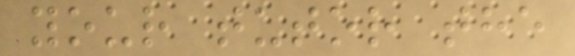your tutor the
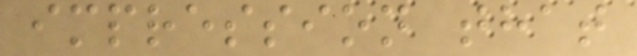impression that
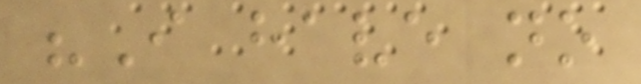"I have no
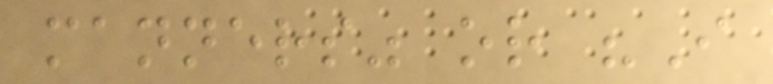manners" or "I
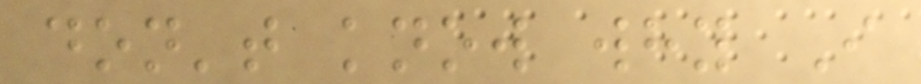don't know why I
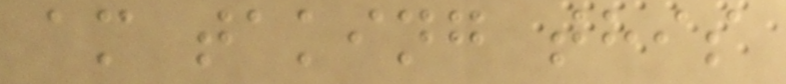am taking this
